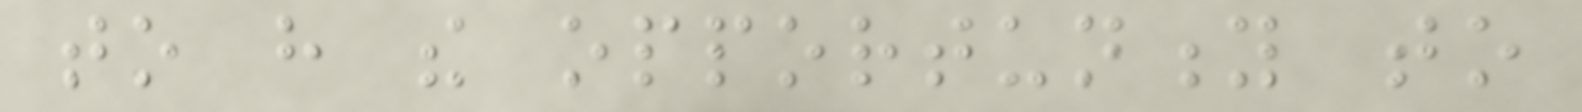to have the opportunity to
